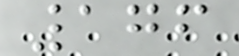176
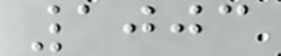1003
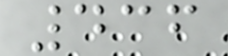436
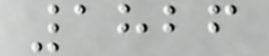1826
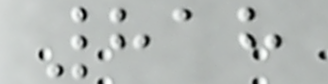818
